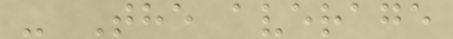- The average
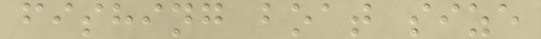fishing boat size
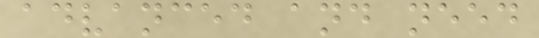advanced and need
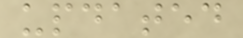updated
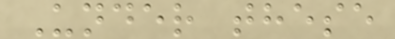Under these
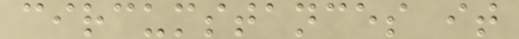circumstances it
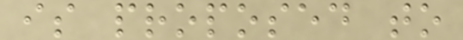is proposed to
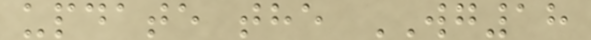update the WG18
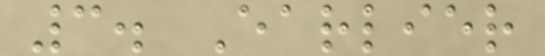3. Earlier
